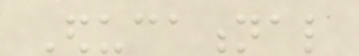Educational
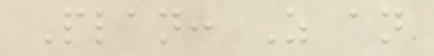Plan: As an
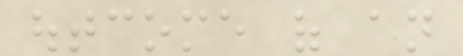outcome of an
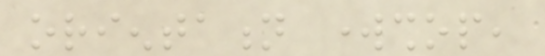orientation workshop,
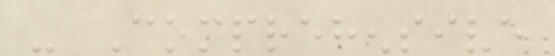- Comprehensive
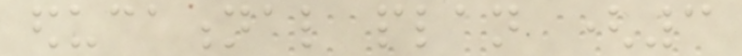educational plan (3
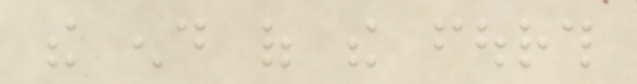the end of the fourth
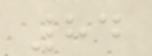84
